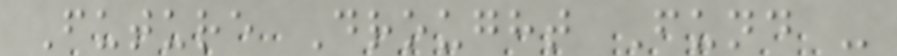Future Drought Fund -
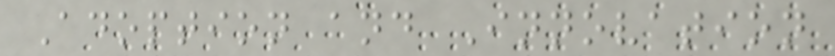Adoption and Innovation
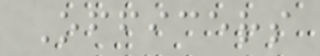Officers
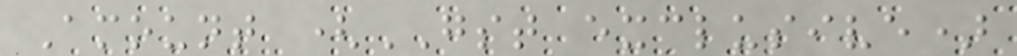Amount (GST exclusive)
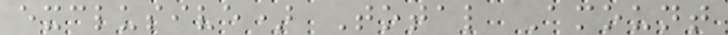exclusive) Total Amount
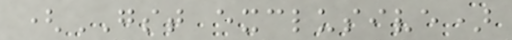(GST exclusive)
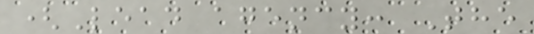(Lead agency: The
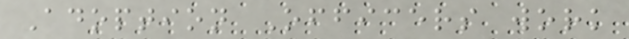Adoption Officers work
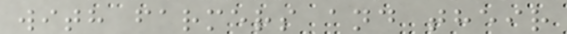with farmers and their
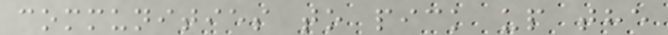communities to pick up the
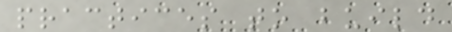practices to build
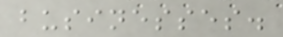businesses.
